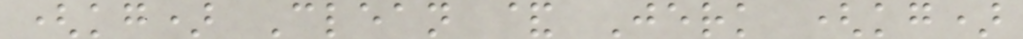(kg) Clean & Jerk (kg)
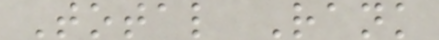Total Rank
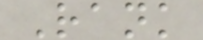Rank
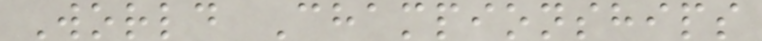World Championships
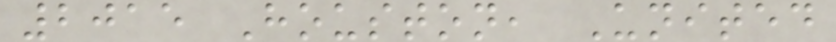2015 Houston, United
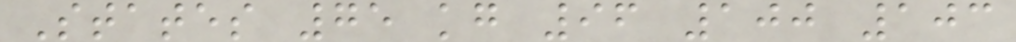States 75 kg 96 100 103
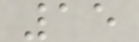15
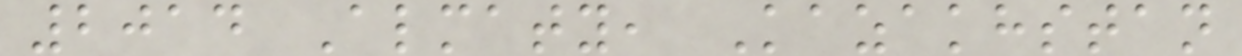2014 Almaty, Kazakhstan
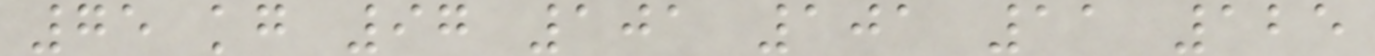75 kg 97 101 101 11 125
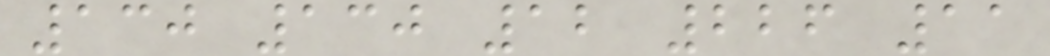130 130 12 226 11
